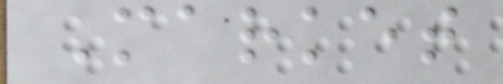Market
